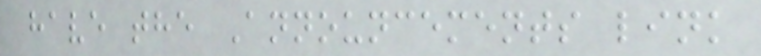have the Announcements link
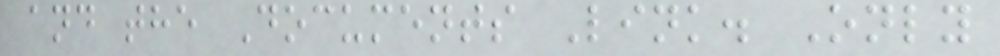and the Documents Link. Only
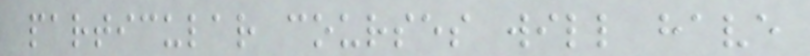particular courses will have
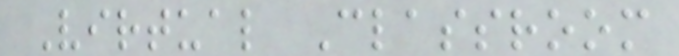Virtual Classroom
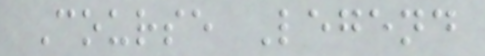Course Legend
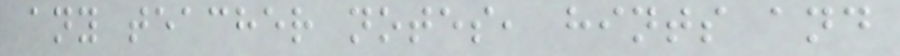any teacher notes, hints and
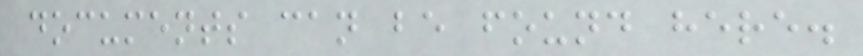documents can be found here.
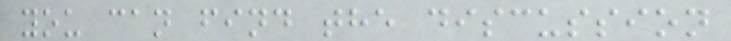you can find the discussion
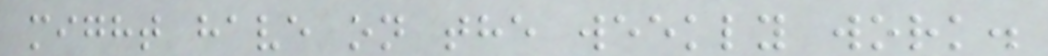might have on the weekly work.
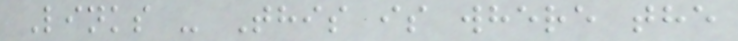Links - This is where the
